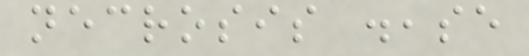necrosis disease
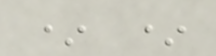* *
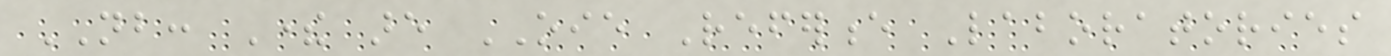NB: There are OIE Reference Laboratories
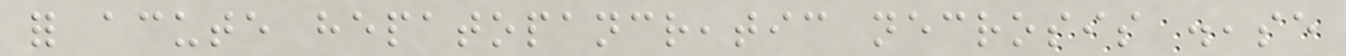for acute hepatopancreatic necrosis disease
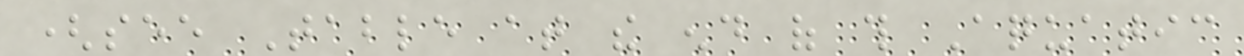(see Table at the end of this Aquatic
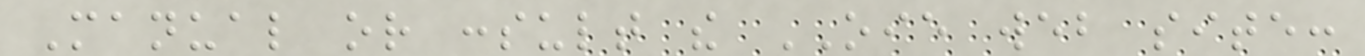Manual or consult the OIE web site:
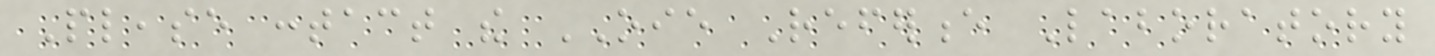Please contact the OIE Reference Laboratory
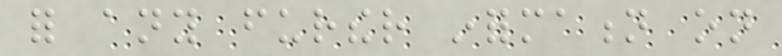for any further information on
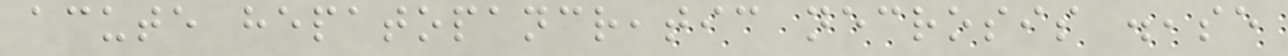acute hepatopancreatic necrosis disease
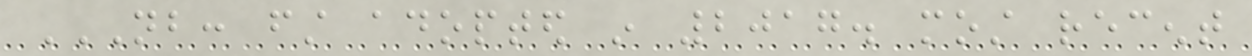NB: FIRST ADOPTED IN 2017. MOST RECENT
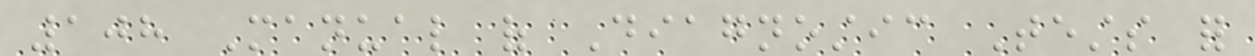108 Manual of Diagnostic Tests for
